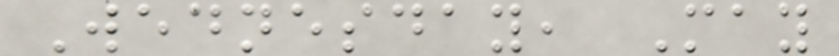Wednesday, May
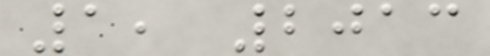1, 2013
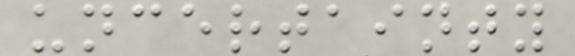uncertainty
